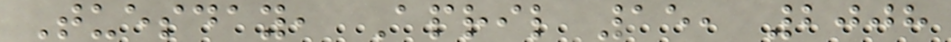Tuesday, April 15, 2008
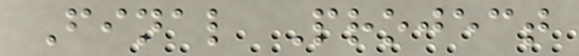Final Project
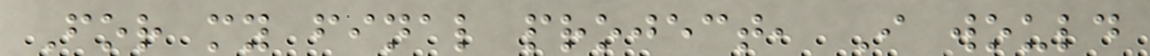For my final project, I would
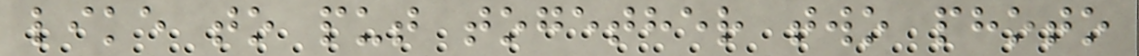like to put together two photo
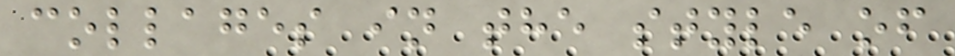collages in the style of
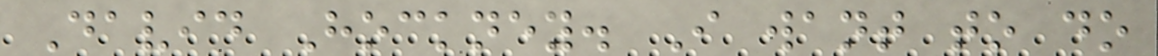David Hockney. I want to do
